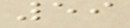59
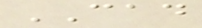CAD
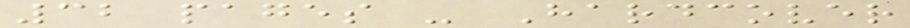32 pages - Hardcover
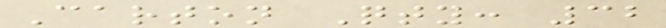Carton Qty: 32
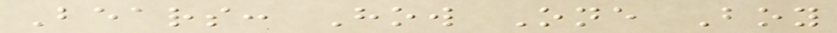Bears: How One Boy
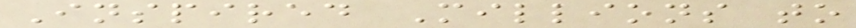Inspired Millions to
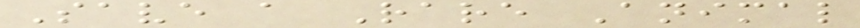Save a Rare Animal
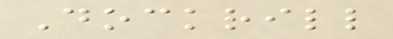Dockrill
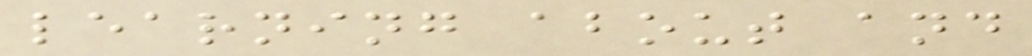learning about and
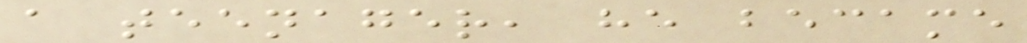a teenager, he became
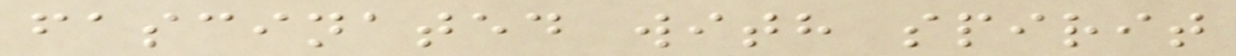fascinated with spirit
